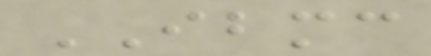IBMC
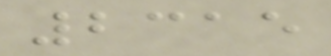2315
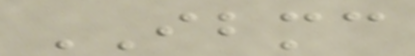IBMC
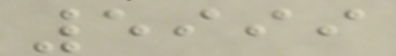5999
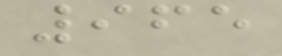965
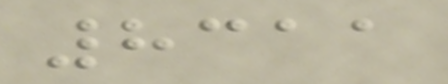8311
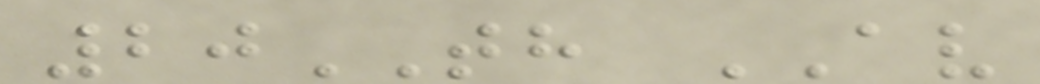20TH AV
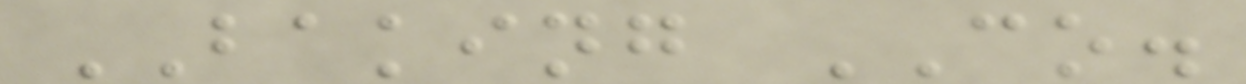BAKING CO.
